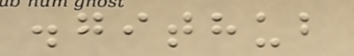.github
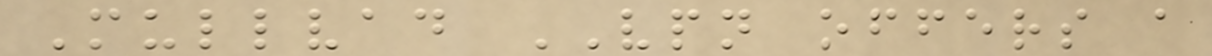Mullvad VPN offers a
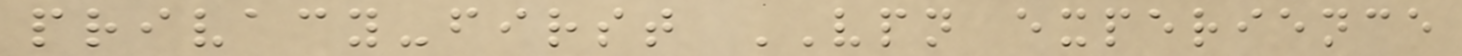privacy-first VPN experience
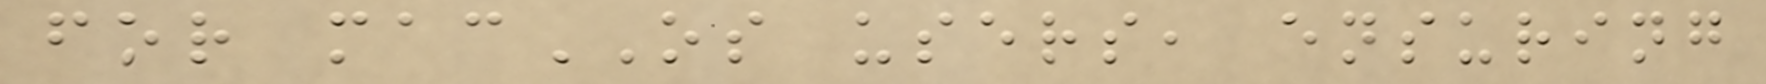for macOS users, ensuring
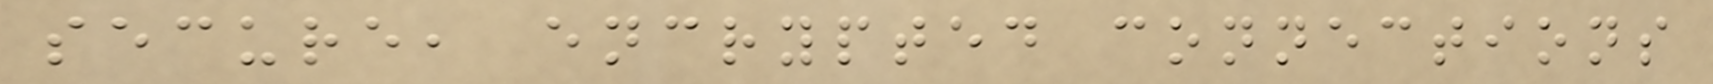secure, encrypted connections
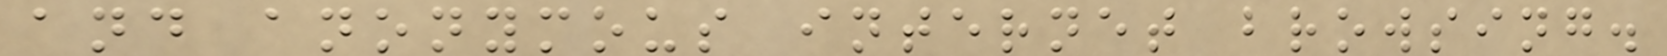and anonymous internet browsing.
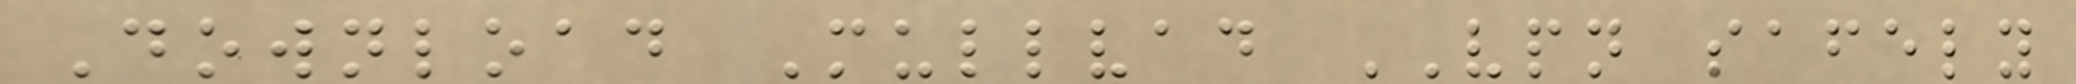Download Mullvad VPN safely
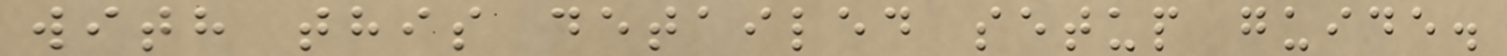with this detailed setup guide.
